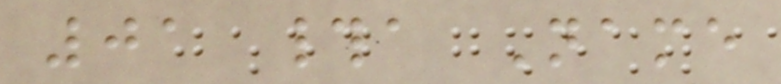01 #a Name
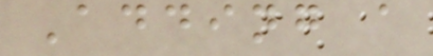Adding a
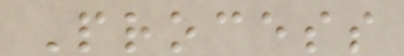Process
